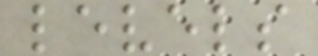levels
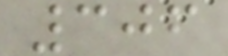306
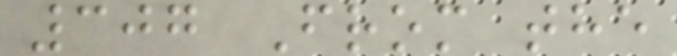307 From the
